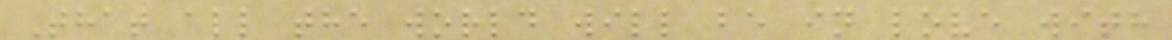That all the world will be in love with
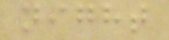night
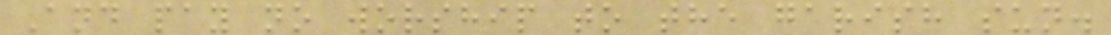And pay no worship to the garish sun.
